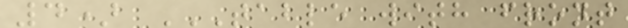4) TABLE WITH FRONT
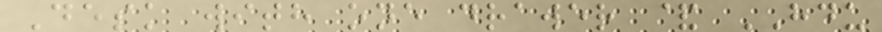Desk with one drawer & HDU
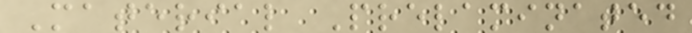Material Prelaminated
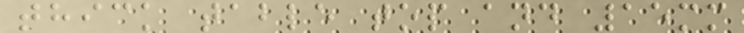thick table top and 15mm
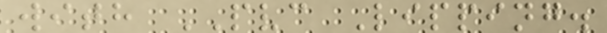with PVC Lipping.
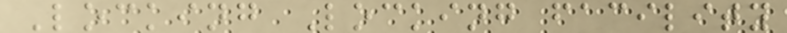Locking Locking facility
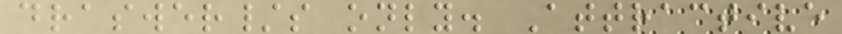draswer/s only. Attractive
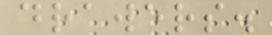drawers.
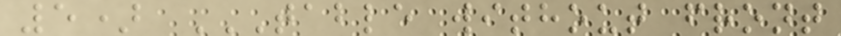5) TABLE WITHOUT FRONT
